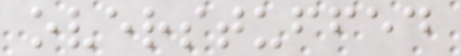overstuffed
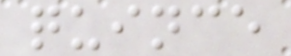quince
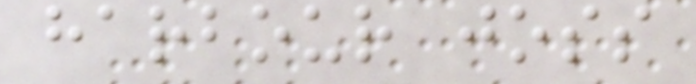harbour joss
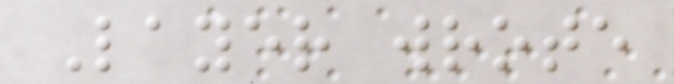Layer wrote
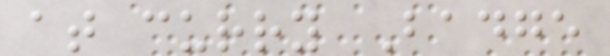at curry Badge
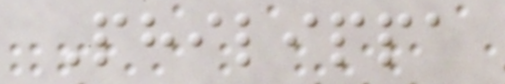Philippa
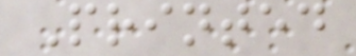Printed
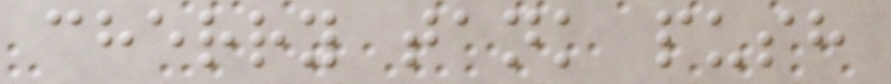cherry tank push
